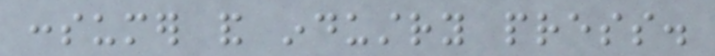consumer and industry press.
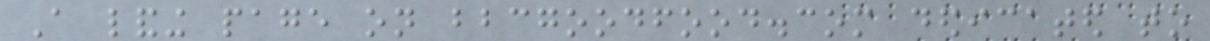A landing page on bbcgoodfood.com dedicated to
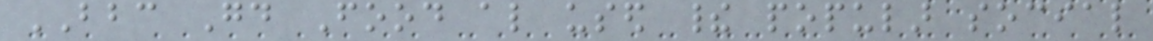BBC Good Food also used their popular social
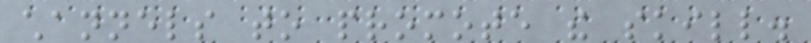channels to promote the skill.
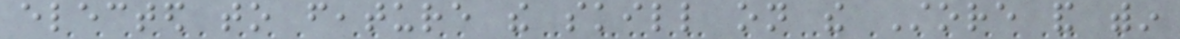elected to feature the skill on the Store and within
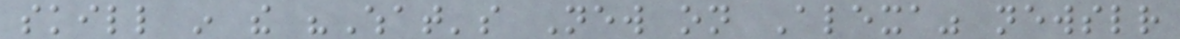skill in the "What's New on Alexa" newsletter
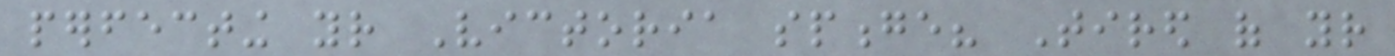perfecting your Victoria sponge? Tired of your
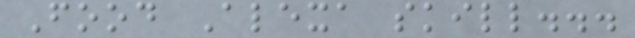Food Alexa skill...
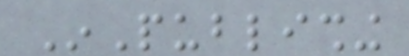InPublishing
